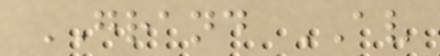GRAND AV
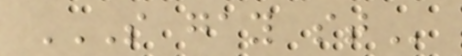S GAY ST
